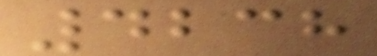4238
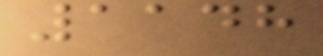1148
